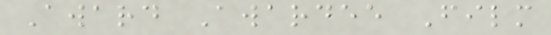Award Awardee Film
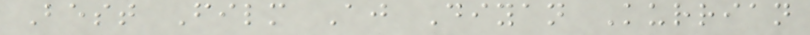Best Film Aj Diyan Kurrian
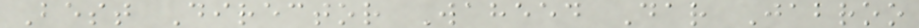Best Director Waheed Dar Jabroo
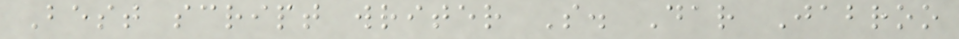Best script writer S. Dar Jabroo
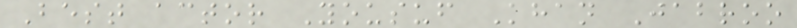Best actor Yousuf Khan Jabroo
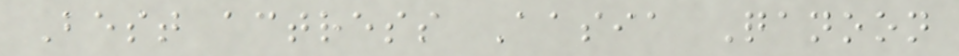Best actress Aasia Qanoon
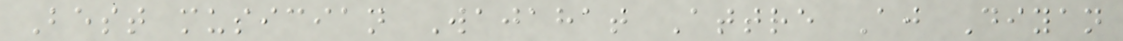Best musician Wajahat Attre Aj Diyan
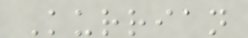Kurrian
